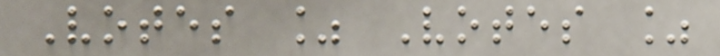Votes % Votes %
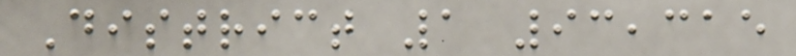District 1 93,315
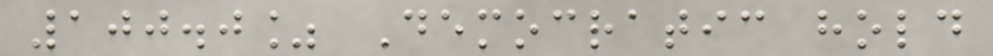100.0% Democratic hold
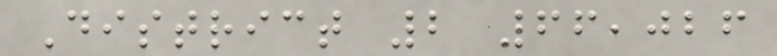District 2 66,026
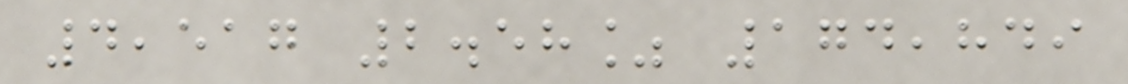4,517 2.58% 174,849
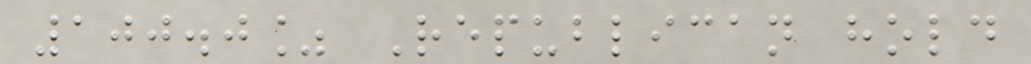100.0% Republican hold
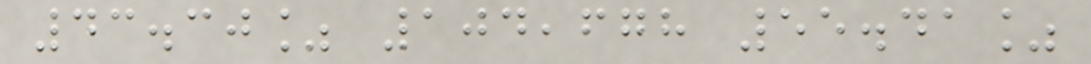43.30% 104,678 55.41%
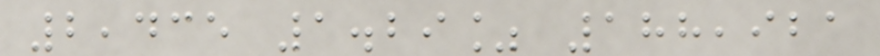2,435 1.29% 188,921
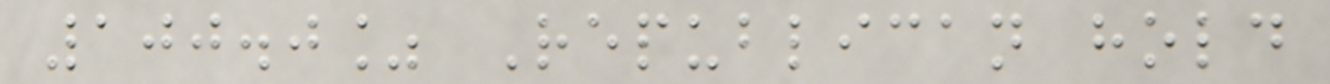100.0% Republican hold
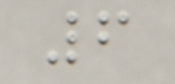6
